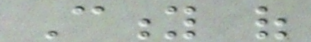City of
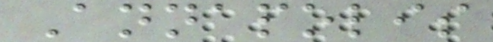Annapolis
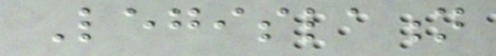Legislation
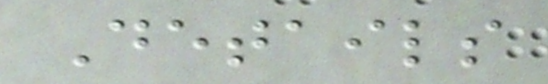Details
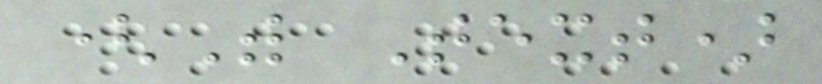(With Text)
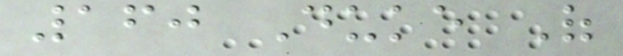160 Duke Of
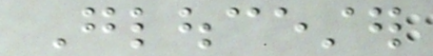Gloucester
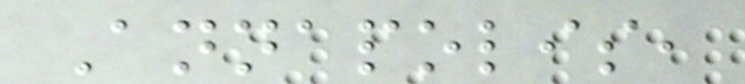Annapolis,
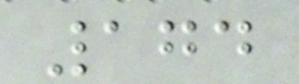174
